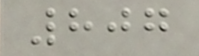807
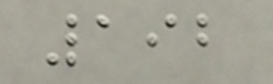192
